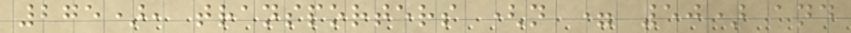275), transporters (n = 50) and
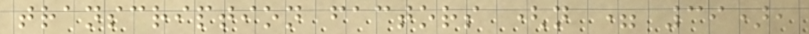transcription factors (n = 39),
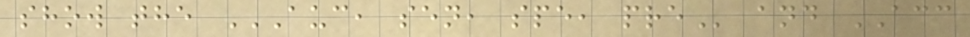show the AUC, SEN, SPE, PRE and ACC
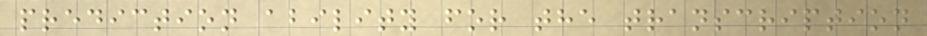prediction ability for the transcription
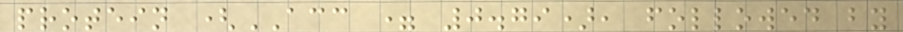protein (ACC = 0.79), followed by
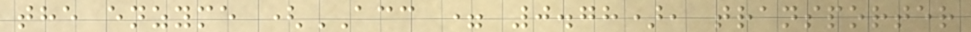the enzyme (ACC = 0.78), transporter
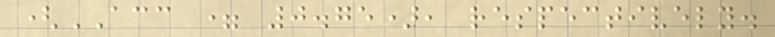(ACC = 0.75), respectively.
